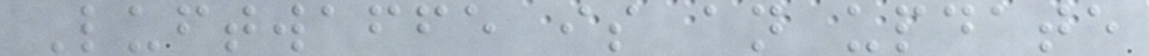Luftwaffe is an update
